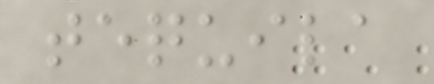tequila
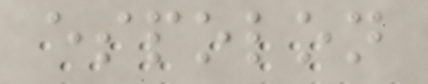espolon
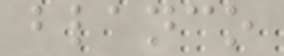blanco
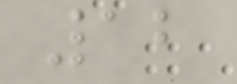12
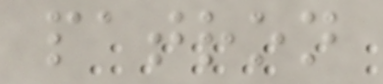patron
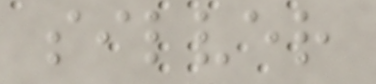silver
